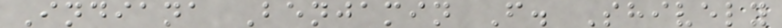Indiana Benjamin F. Shively
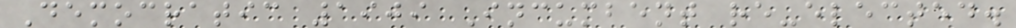Democratic 1909 Incumbent re-elected.
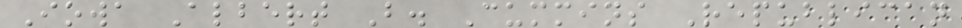Iowa Albert B. Cummins Republican
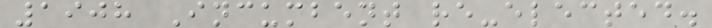1908 Incumbent re-elected.
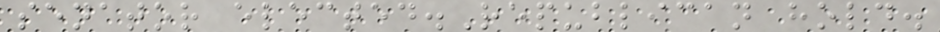senator elected.Republican hold.
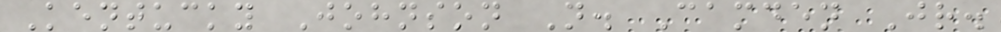Kentucky Johnson N. Camden Jr.
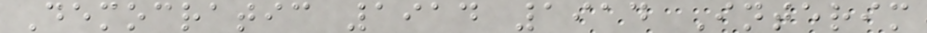Democratic 1914 1914 Interim
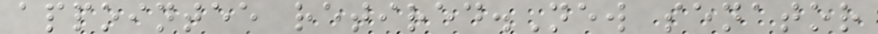appointee retired.New senator
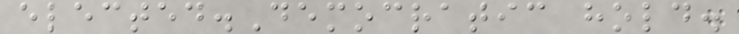elected.Democratic hold.
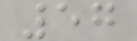57
